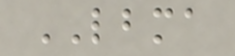LBMA
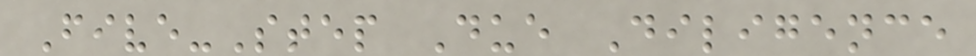Five-Step Due Diligence
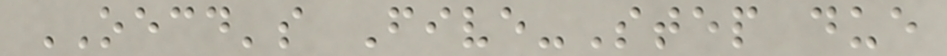OECD's Five-Step due
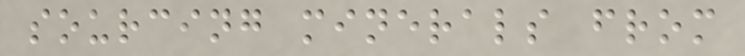sourcing minerals from
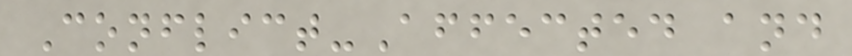Conflict-Affected and
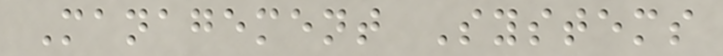Management Systems
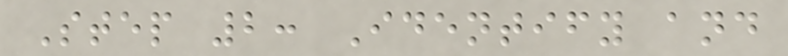Step 2: Identify and
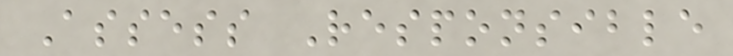Assess Responsible
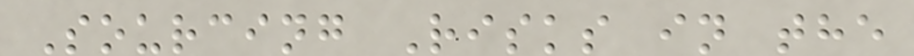Sourcing Risks in the
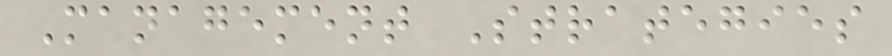Management Strategies
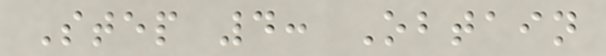Step 4: Obtain
